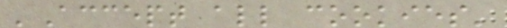'Accept all cookies'
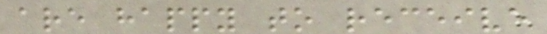are happy to receive
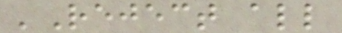'Reject all
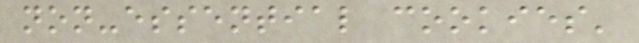non-essential cookies'
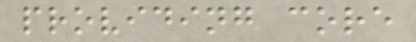providing core
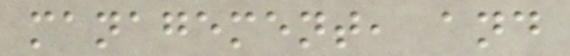management, and
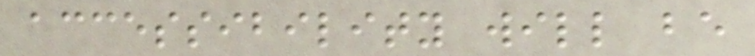accessibility will be
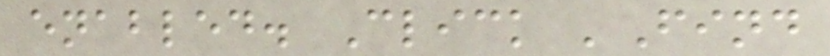enabled. Click 'Find
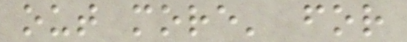out more' for
